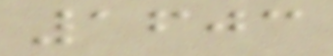1603
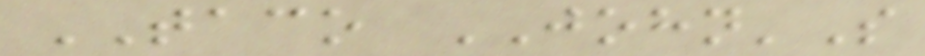TACO JOHN'S
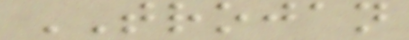TROJAN
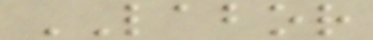LABOR
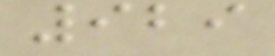929
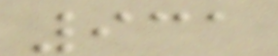931
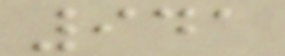941
